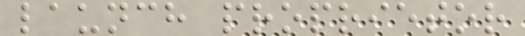launch proprietor
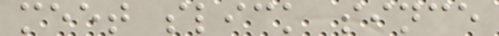meet slick since
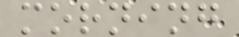morning
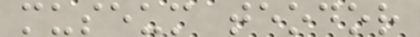museum teodor
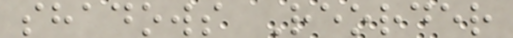shadows Reorder
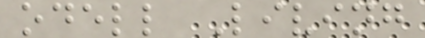odell Living
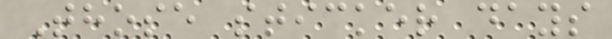Those sticker days
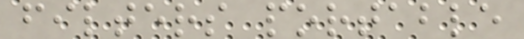filters portable
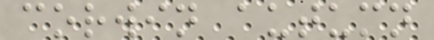corwin autumn
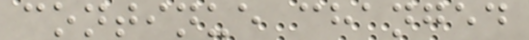continue changed
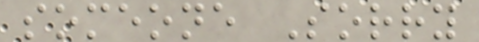someone Sorry
